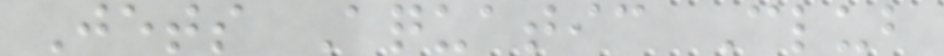Jets Aquatic Club
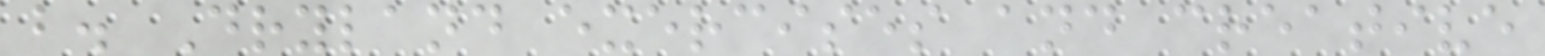b. Dryland exercises and creative
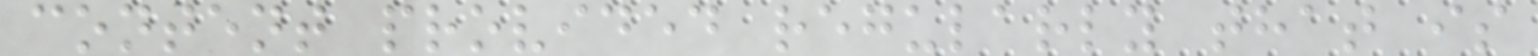content provided regularly that is
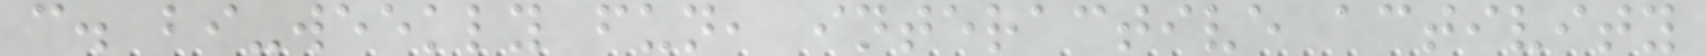c. bi-weekly fun, interactive activity
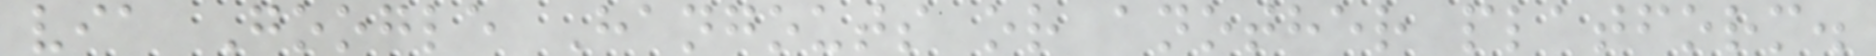via Google Hangouts or another platform.
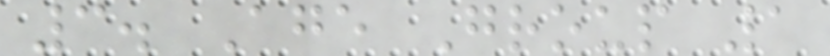3. Age Group 1
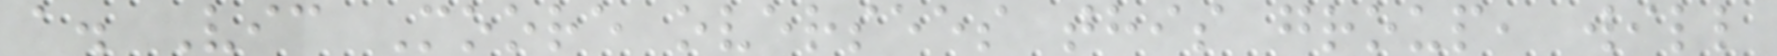a. Vic Moore oversees this group, will
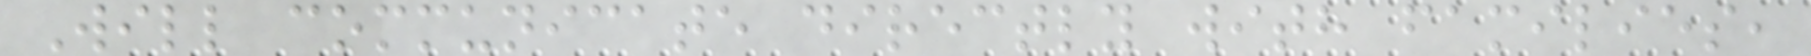Will communicate directly with families,
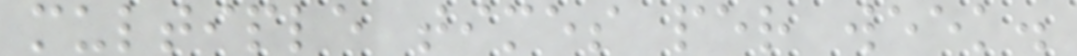multiple times per week.
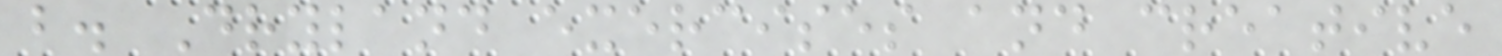b. Dryland exercises and creative
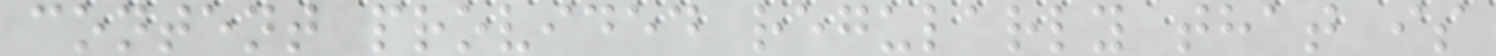content provided regularly that is
